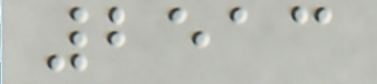2513
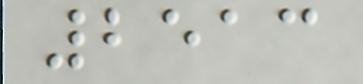2513
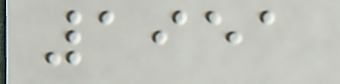1951
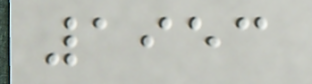1953
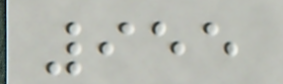955
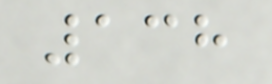138
